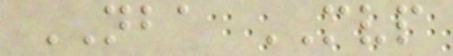NBA MVP
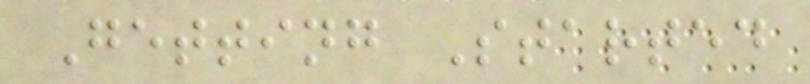Getting Started
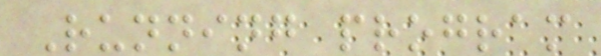Running program
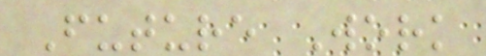Future Work
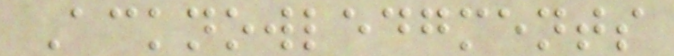Acknowledgments
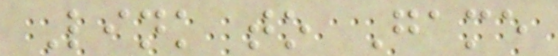Link to Game
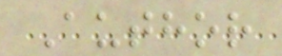Author
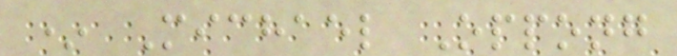* Michael Oppong
